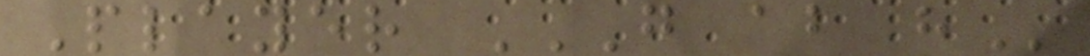Player G AB H
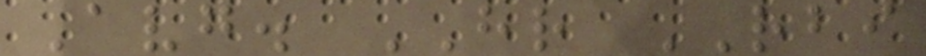Avg. HR RBI
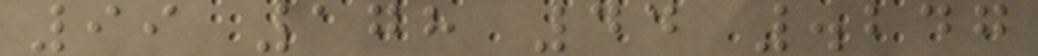99 178 44 .247
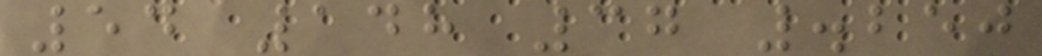54 148 37 .250
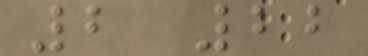2 22
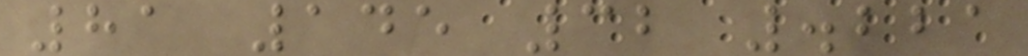81 145 32 .221
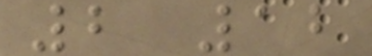2 12
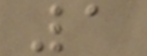1
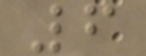6
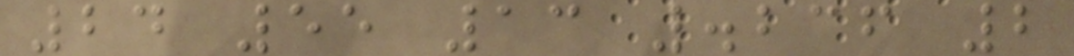24 55 13 .236 2
